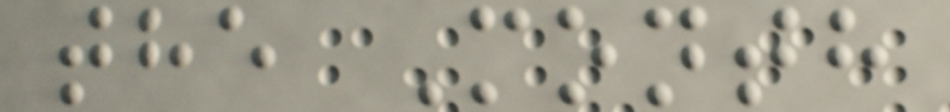the Month
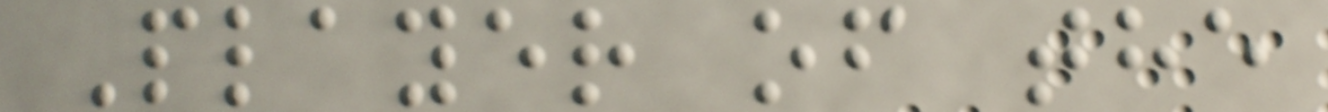Player of the
